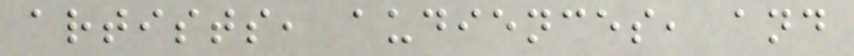artists, audiences, and
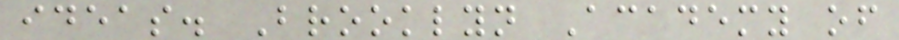ideas. Brooklyn Academy of
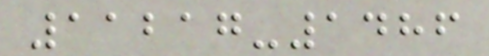11217-1486
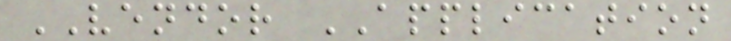VENDOR APPLICATION
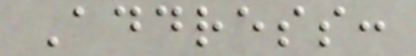Address:
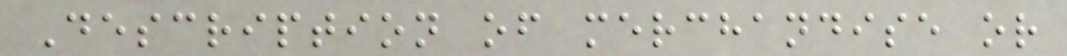Description of merchandise or
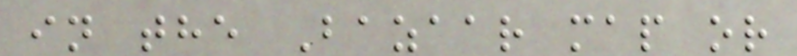in the Bazaar map or
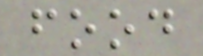food
